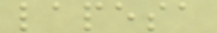lapesa
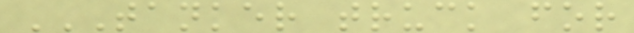TANKER TRUCK FOR
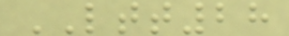LTT28
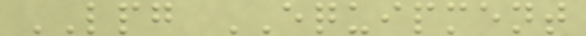LPG EQUIPMENT
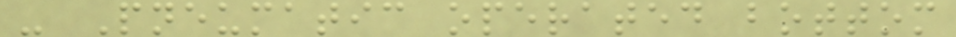- Pneumatic operated bottom
